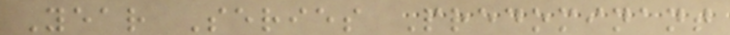Year Series Predominant
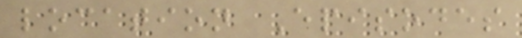location Episodes
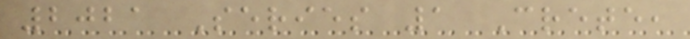2021 Series 1 Crete,
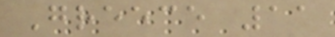Greece 11
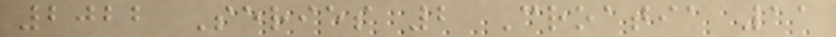2022 Series 2 Croatia 11
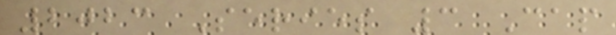2023 Series 3 Cap
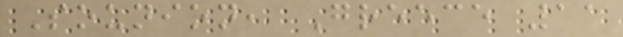Sounion, Greece 11
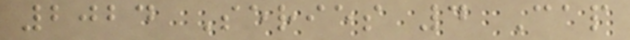2024 Series 4 Cap
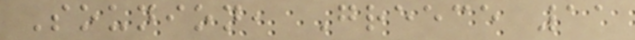Sounion, Greece 11
